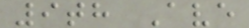9th Ave
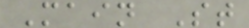Main St
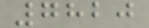7820
